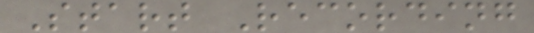Start Recording
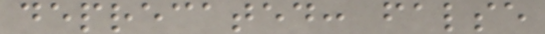deprecated: false
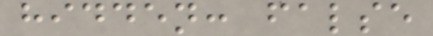hidden: false
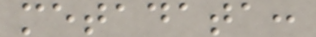metadata:
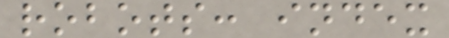robots: index
